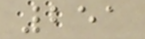251
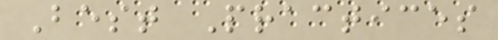Best Practices
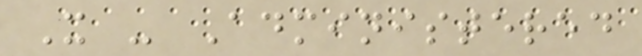X - Administered
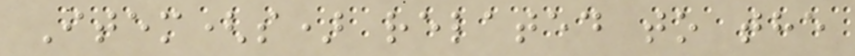Item(s) related to the
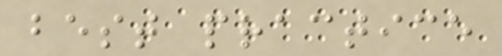best practice
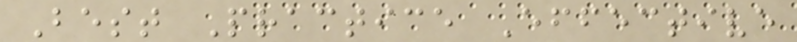Best Practice Effective
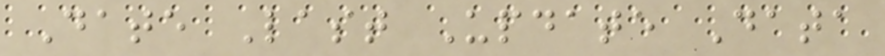Date Last Update Data
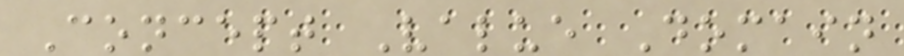Concept Value Domain
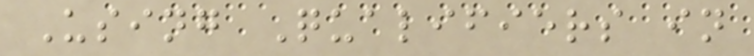Using Qualifiers in
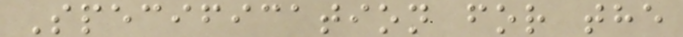Specification for the
